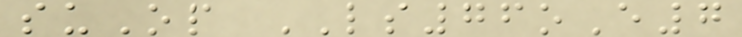suOp LS76oE7
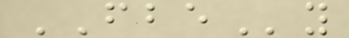FBEy
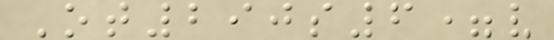Ot290s6=v
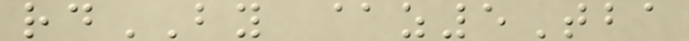rdBY @z5Tba
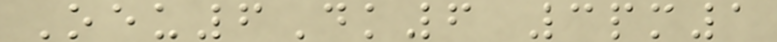Oeu6Dk6 3pm1
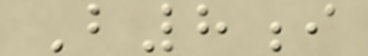B8i
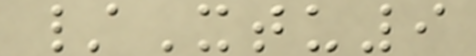/Xtu9
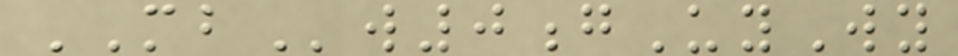MBw0gUyWy
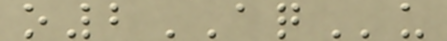o2AQu
